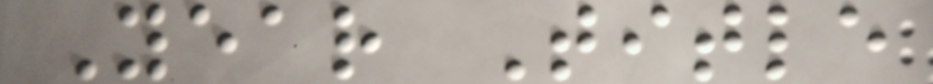Year Title
